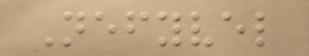Nefyvel
